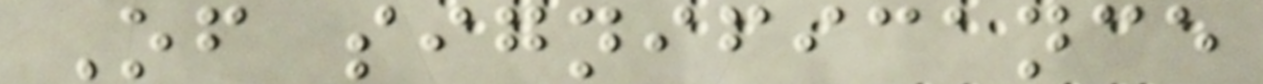Of significance
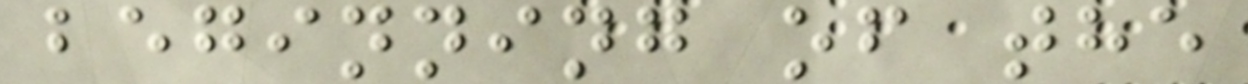beginning of the
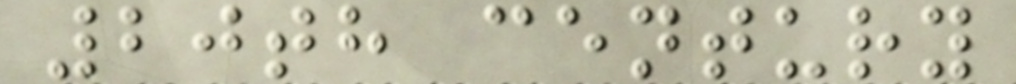20th century
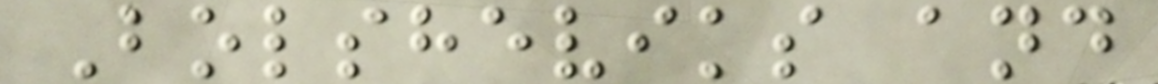Bolsheviks and
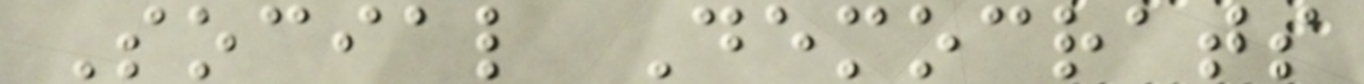Social Democrats
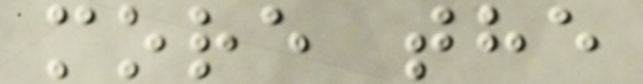more the
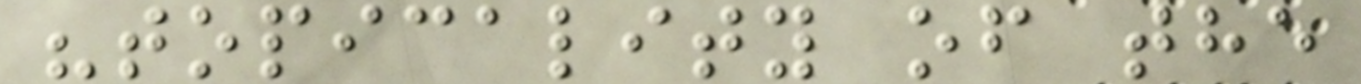"topicality of the
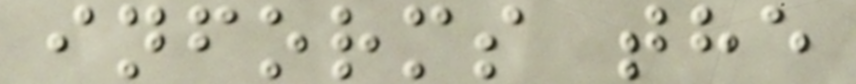informs the
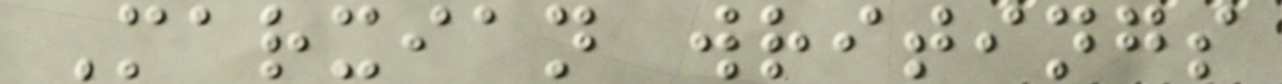Marxian writings
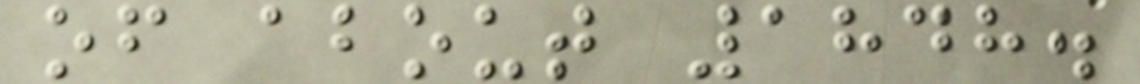of about 1848.
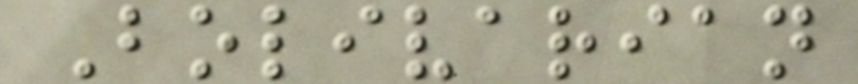Bolivarian
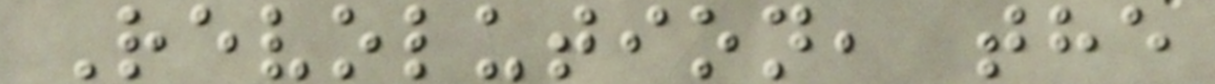Revolution, the
